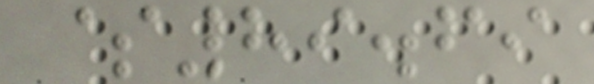$89.69
